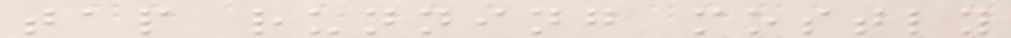tap running mostly
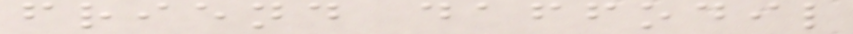friend daffodil
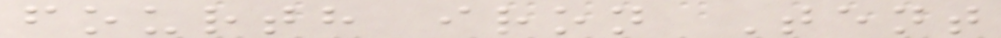fourth iron Tent
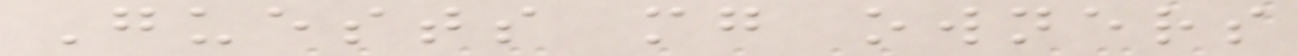Guests mg owners
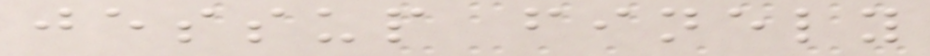jessup finely
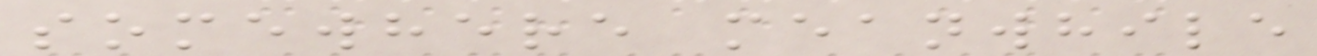somewhere meanwhile
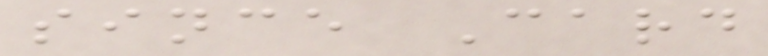since Card
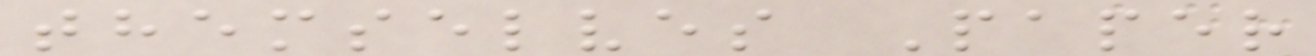themselves Paper
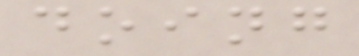doing
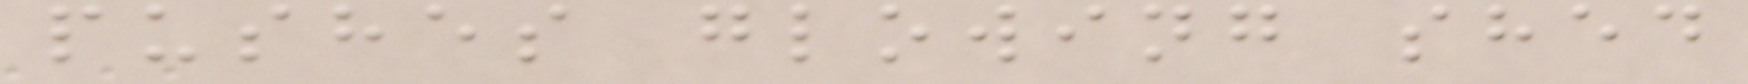pushes glowing shed
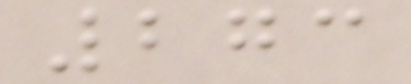273
